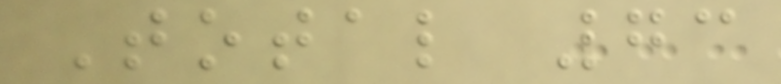Total 73
